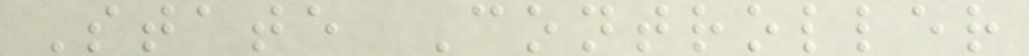State Controller
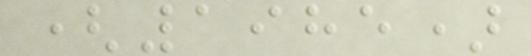(1985)
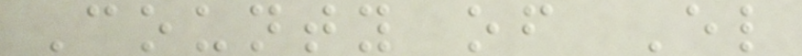County of El
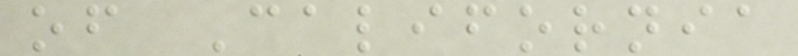of California
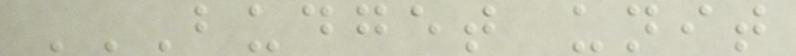BUDGET UNIT
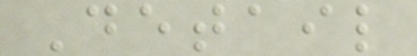Detail
